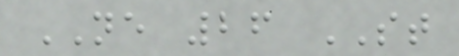NE 26 ST
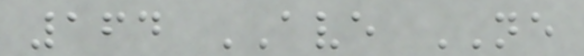164 AVE NE
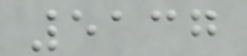5137
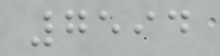7594
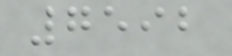7592
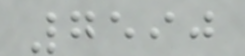7590
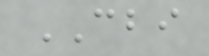CBI
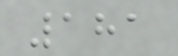181
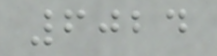6024
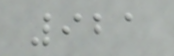921
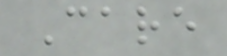Care
